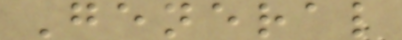General
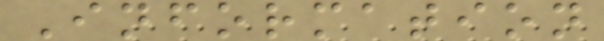Information
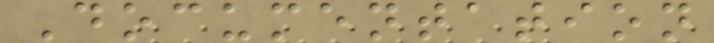Documentation
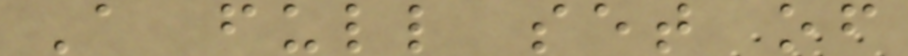A full set of
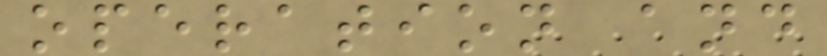operation and
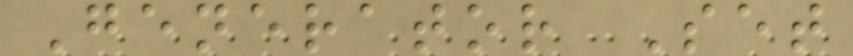Generator Set
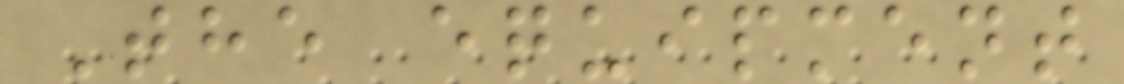The equipment
